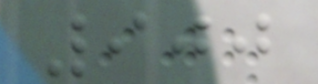900
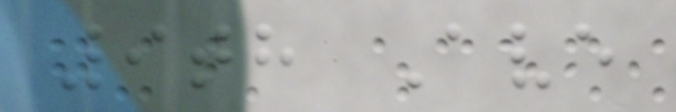9th Ave
